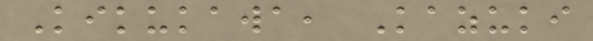Kikukawa, Kazuki
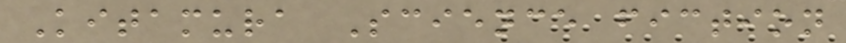Kitamura Science fiction
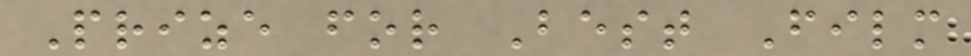Prize for Best Film
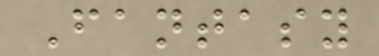Fantasy
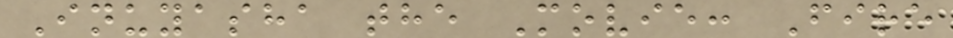Inuyasha the Movie: Fire
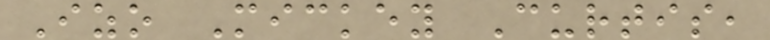Izo Mickey Curtis,
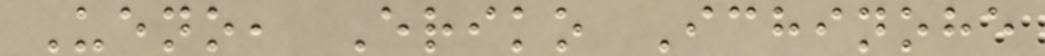Ueno, Eriko Ichinohe
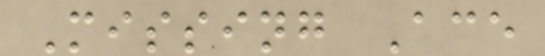Missing Ace
